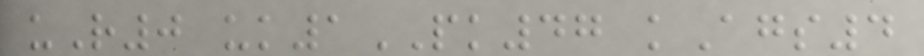uR0 uk1PK47 kAgs4
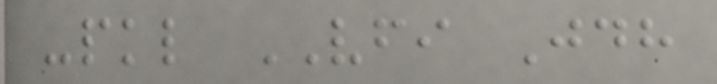-pkl VFI Jdh
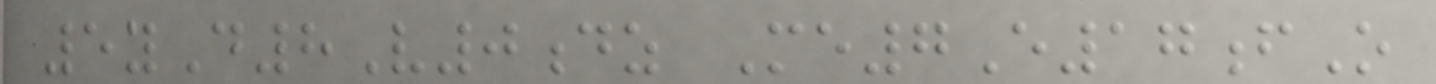5yD8V0dz Me7E17fO
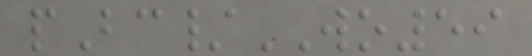pBc/WO59
